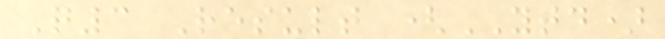Q3 Result (YTD)
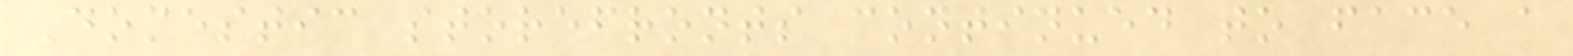Domestic storefronts continued to face a
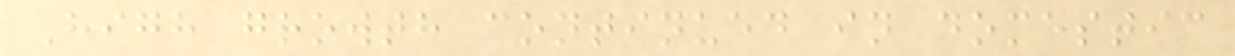High growth continued in domestic
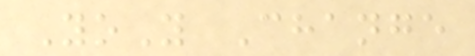YoY Change
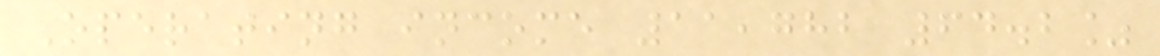Operating income 11,782 64.2%
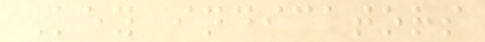Key indicators
